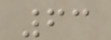63
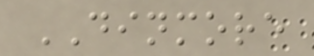DINMORE
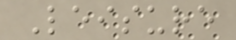Leisure
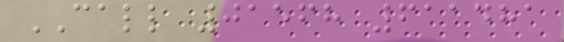CALL 01568 611481
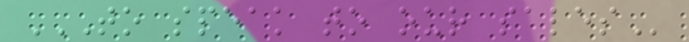TO SPEAK TO OUR SALES
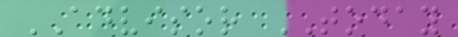ADVISOR TODAY
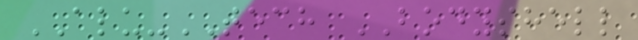ALU-TECH BODYSHELL
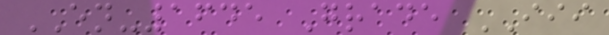EN-1645 Grade III
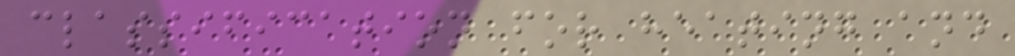classification for heating and
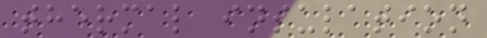thermal insulation
